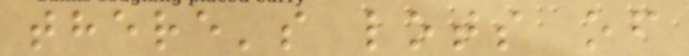there's lots of
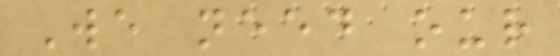We need our
